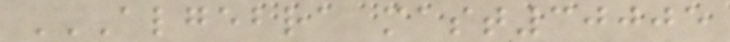ALGEBRA MAST30005
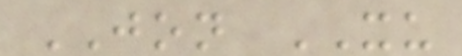JON XU
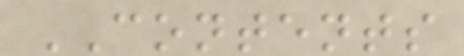CONTENTS
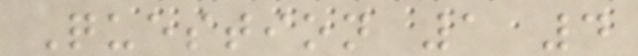Question 1 4
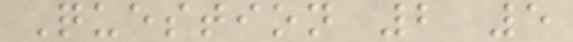Question 2 5
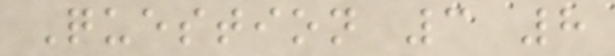Question 3 8
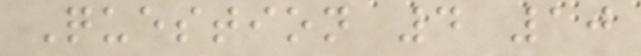Question 4 10
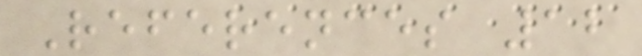References 12
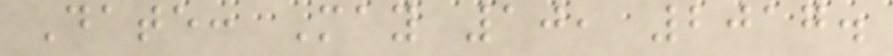Date: May 10, 2017.
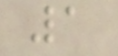1
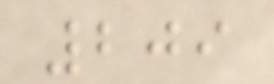209
